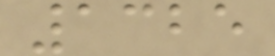1325
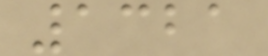1321
